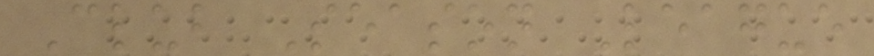Club Season League
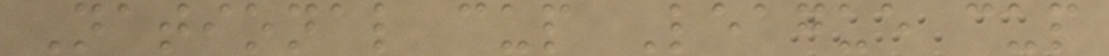National cup League cup
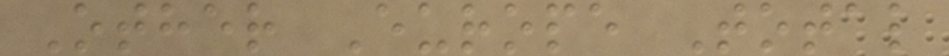Other Europe Total
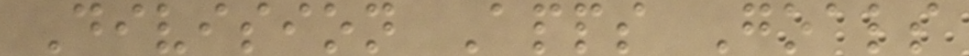Division Apps Goals
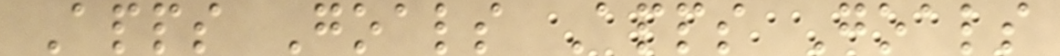Apps Goals Apps Goals
